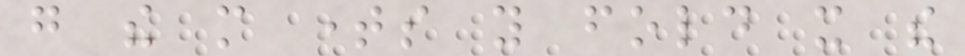go the more times you fold it the
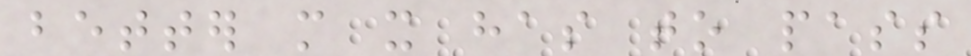better more it has to pass
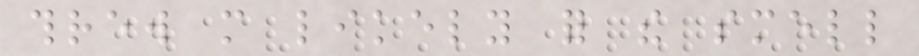threw more likely for the smell
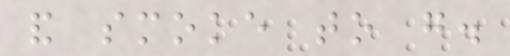and smoke to go.
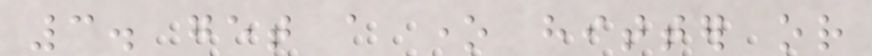3. get a one hitter or
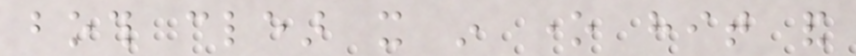both clear it in one hit and
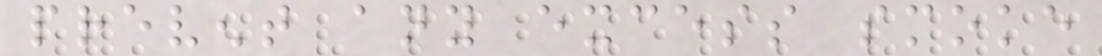prevent any excess smoke
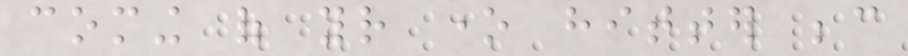coming of your one hitter because
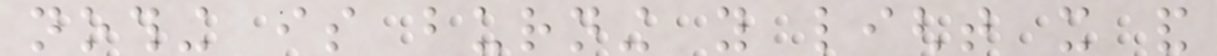nothing is burning you light it and
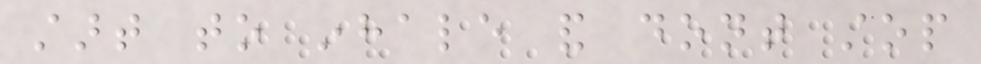start to inhale and dont stop
